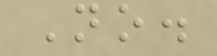No.
